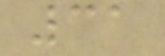31
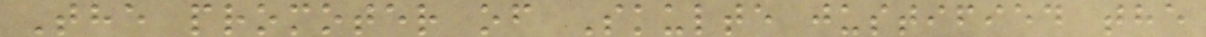The promoter of Skulte justified the
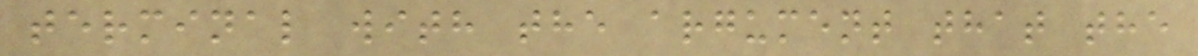terminal with the argument that the
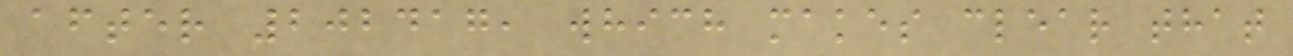after 202417, which makes clear that
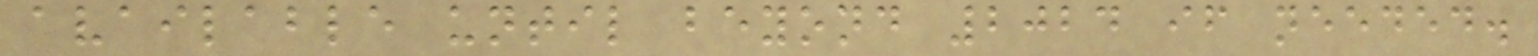available until beyond 2024 if needed.
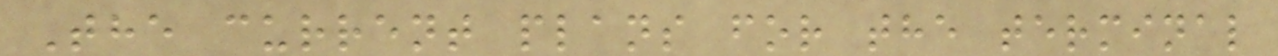The current plans for the terminal
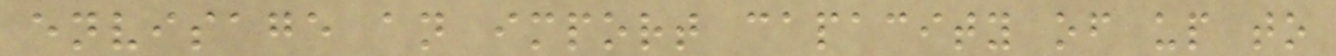envisage an import capacity of up to
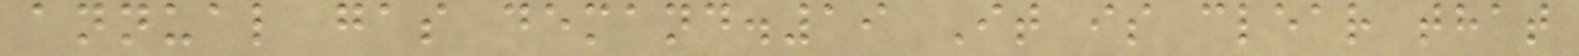annual gas demand.19 It is clear that
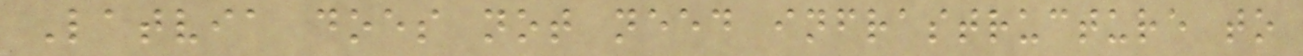Latvia does not need infrastructure to
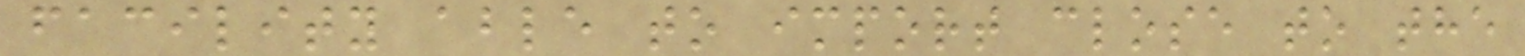facility able to import close to the
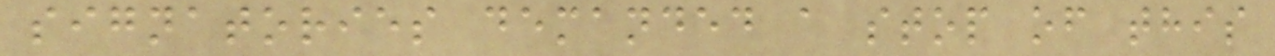signatories demanded a stop of this
